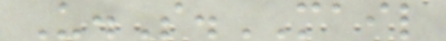U.S.MAIL
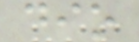dio
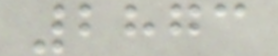2873
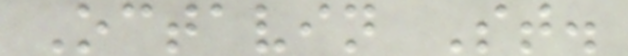Octavin St.
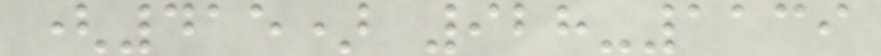(415) 928-1139
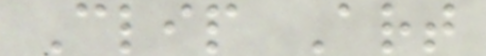Clip Art
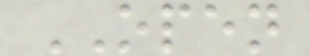OPEN
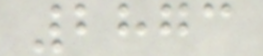2873
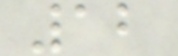12
